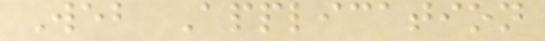Web Application
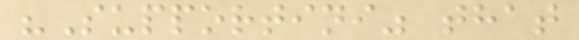"Supportini" that
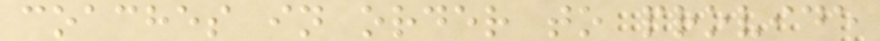coaches in order to provide
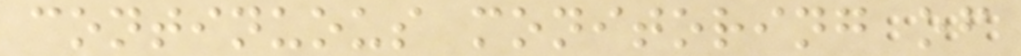continuous monitoring of
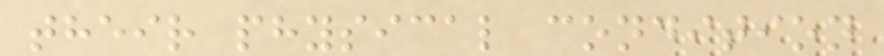their physical condition
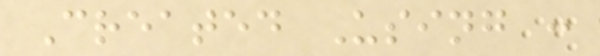Created Using :
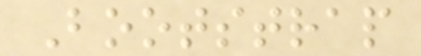Bootstrap
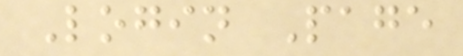Login Page
